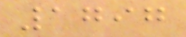1797
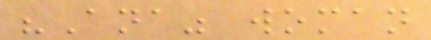"Ana" woman
